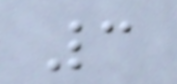3
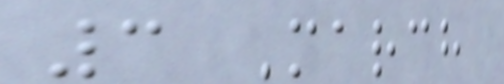3 March
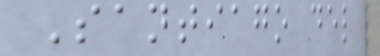Santiago del
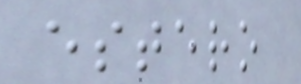estero
